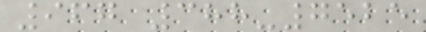967 388-7525
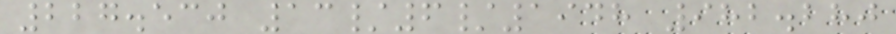227.530 13/6/1948 982.280
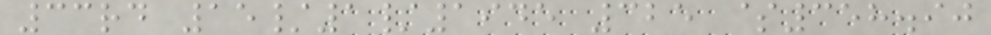33rd 15/1/1945 325 $358.90
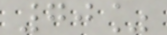70%
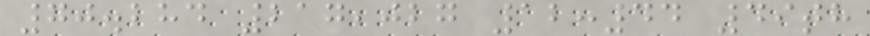70.284 217,027 12:44 49th
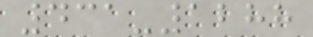431-1288
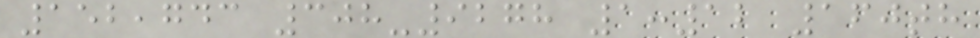152,743 308-9278 1:12 160th
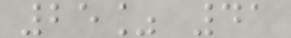25% 41
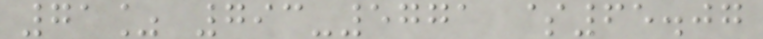71% 793-5771 $65.07
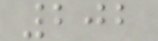202
